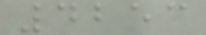4253
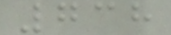738
